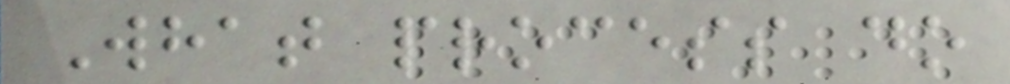What process do
